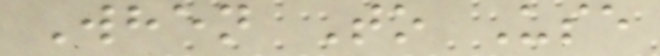When To Use
